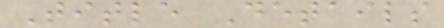Title Details
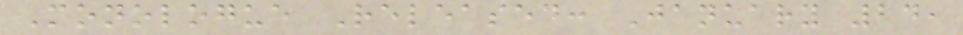Monologue Released: January 24,
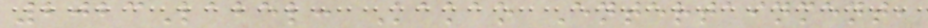2023Label: Kakao Entertainment,
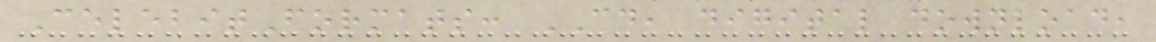CelebitFormats: CD, digital download,
